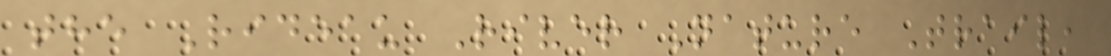the Rideau River Nature Trail,
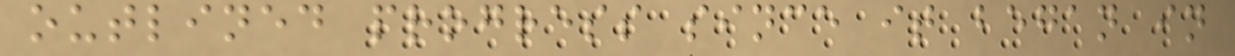outlined progress since it began in
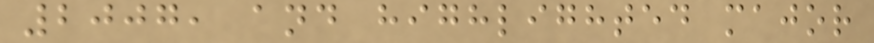2007, and highlighted major
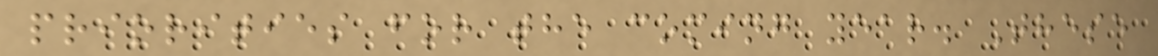priorities for the coming year. These
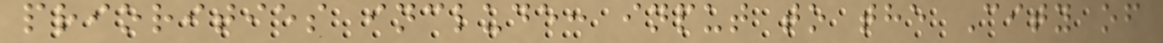priorities include: input to the City of
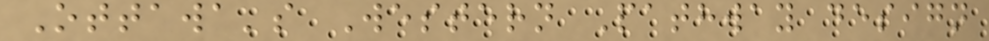Ottawa's Western Pathway design
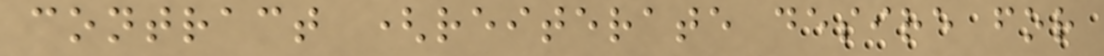contract (reiterate desire for
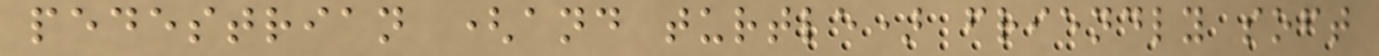pedestrian (and turtle) friendly soft
